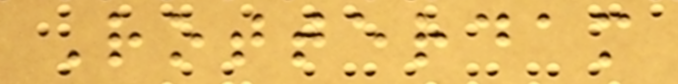Rotterdam
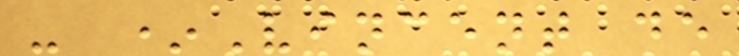- *Vincent de
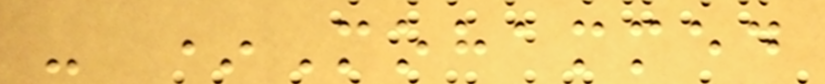- *Mohammed
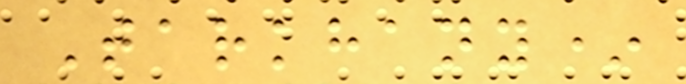Tarkhany*
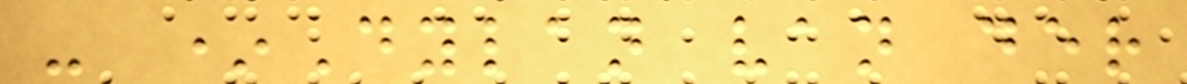- *Dylan van der
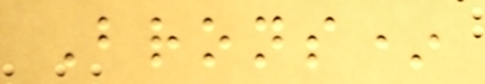Brons*
